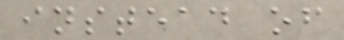instead of
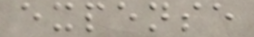expense
